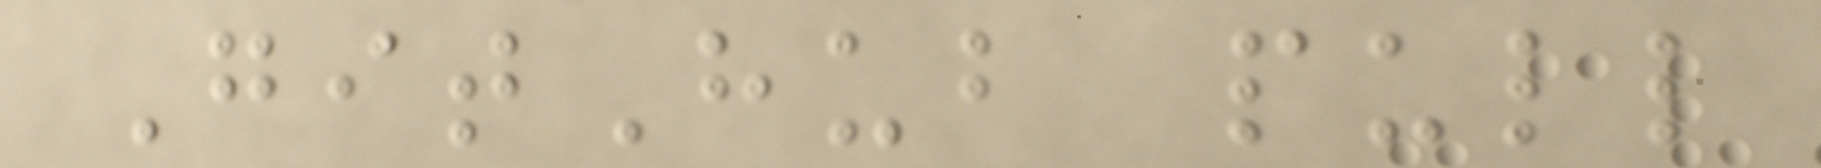GitHub pull
